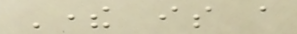There is a
